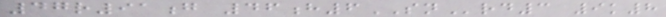47r91g 46h6SNrd3 9k8
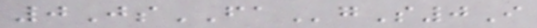0JsFAgS0I
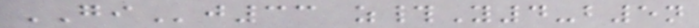GIj33 z#Y4-b5n
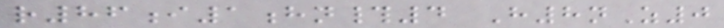r86i1hn#4 H8nZ0
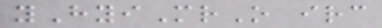yHyiMrO irc
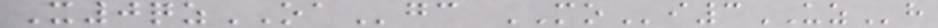X0qzOAgc MOi3UZh
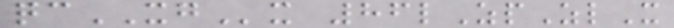qcXGx 86lZpZlX
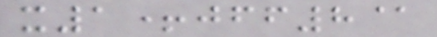x1+jff8@
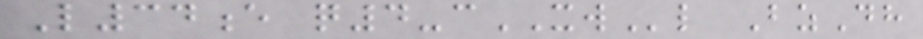L34e q4-cXWl BzDh
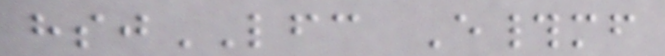hsjLFC E#mf
